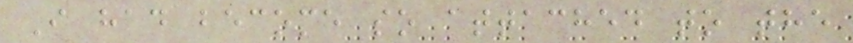I had become so attached to the
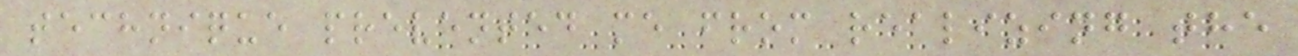technique prevented me from realizing the
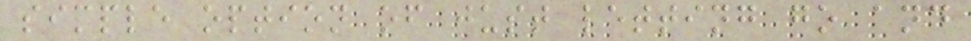simple option of just letting go and
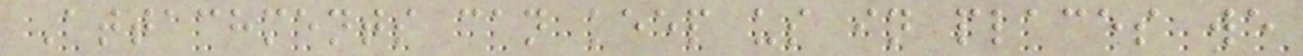Attachments can keep us in places we
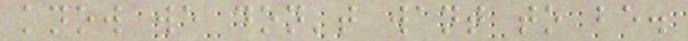know we don't want to be.
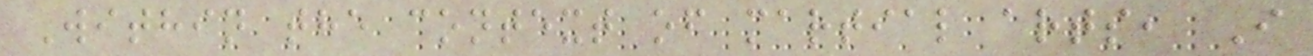Within the context of martial arts, I
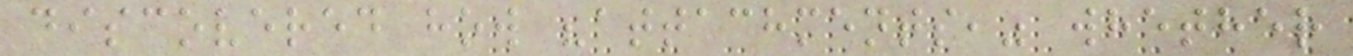discovered how "attachments," whether
